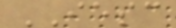IESC
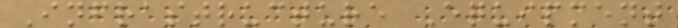Infrastructure Equipment
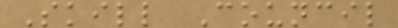Skill Council
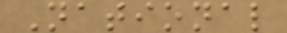National
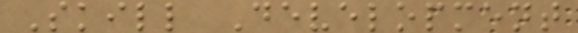Skill Development
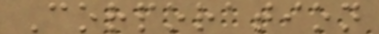Corporation
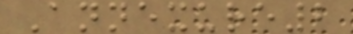Annexure2
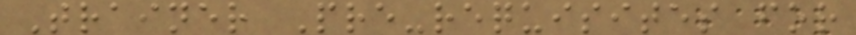Trainer Pre-requisites for
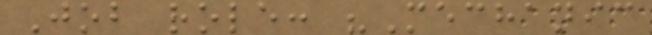Job role: "Mechanic
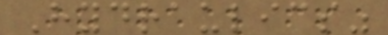Hydraulics"
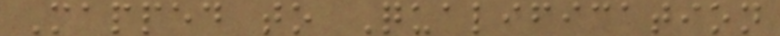Mapped to Qualification
